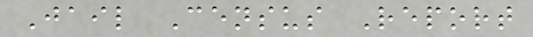Jail Census Report
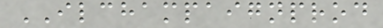ILCHAMPAIGNPROD
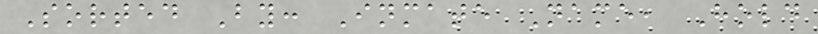Sorted By: Inmate Name, Hold
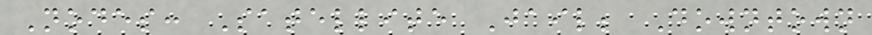Nodes: Satellite Jail; Downtown
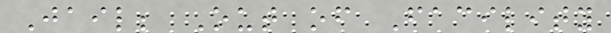Jail; Out of Facility
